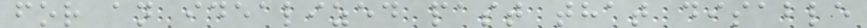for an idealized past that disable
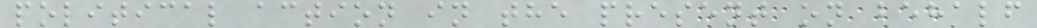political action in the present on behalf
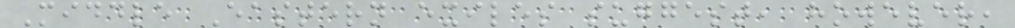Middle Eastern exiles suggest, however,
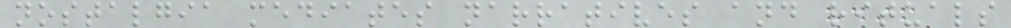nostalgia mediates narratives and rituals
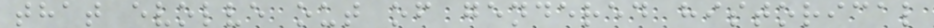that evolve out of gendered historical
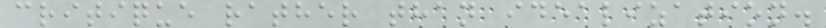critique rather than idealization.
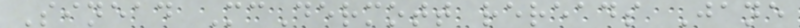Sinead McDermott rereads Jane
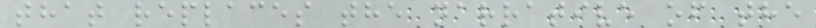that replaces the narrative of the
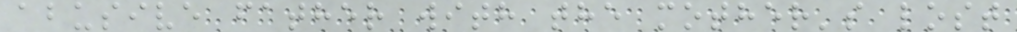abusive father with the mother's lost
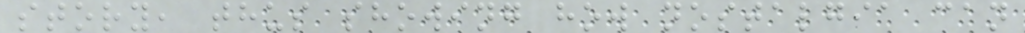story, thus showing how nostalgia can
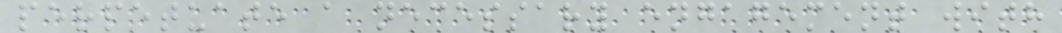perpetuate a necessary engagement with
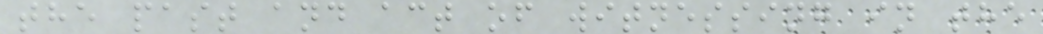the past and act of witnessing in the
